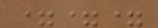===
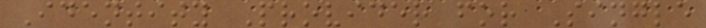Identity Provider for Single
